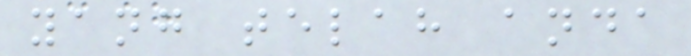yang telah anda
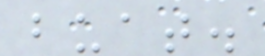buat.
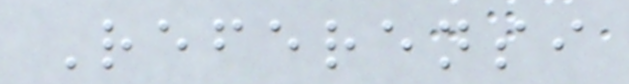Referensi
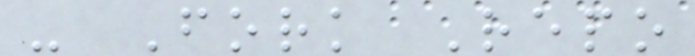- Fork Repo
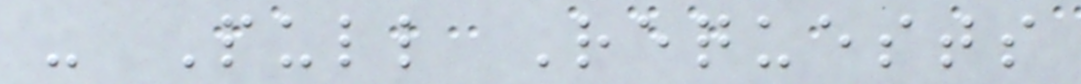- Pull Requests
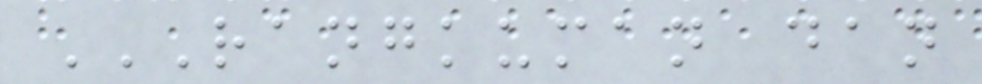RANGKUMAN DAN
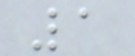1
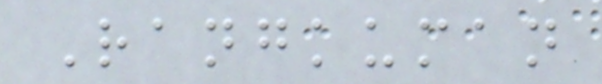Rangkuman
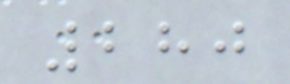280
